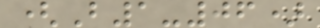(B1-06)
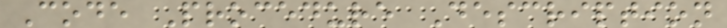Code Procedure Description
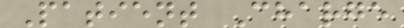Patient Charge
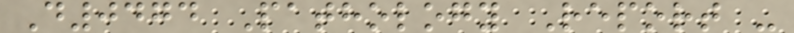D0474 Pathology Report -
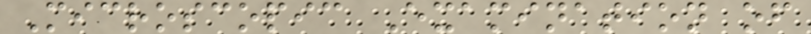Microscopic Examination of
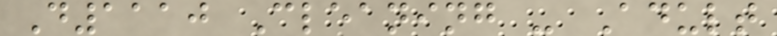D1110 Cleaning - Adult
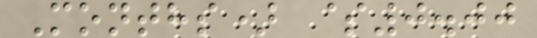Months) $0.00
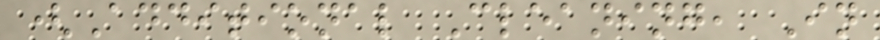(Additional Cleaning, In
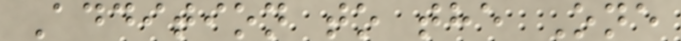Addition to the One
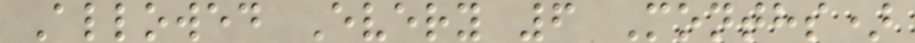Allowed Every 6 Months)
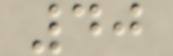40
